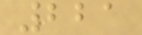221
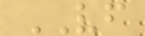VF
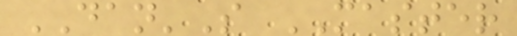DAN'S MASTER
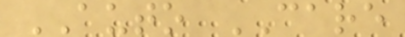AUTO CARE
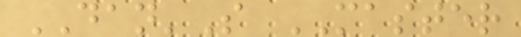DAN'S MASTER
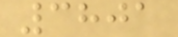3801
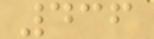436
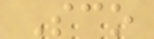Sco
